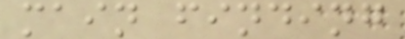main finding
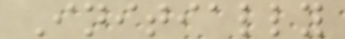Initially
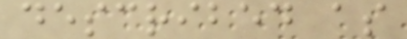described as
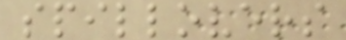spillovers
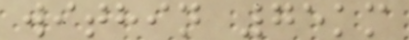within 75km
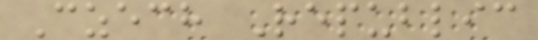Czech Republic
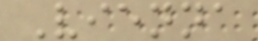Vienna
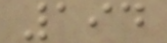194
